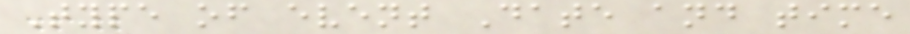Type of event Date and time
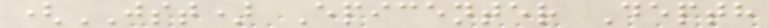(JST) Epicenter Depth
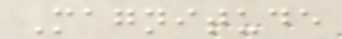Magnitude
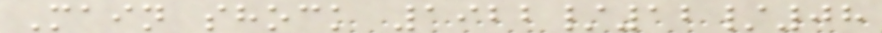Main shock 1922/12/08
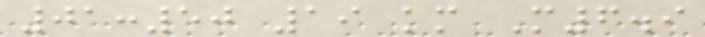01:50 19 km M6.9
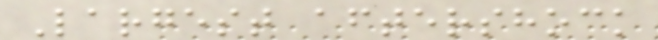Largest aftershock
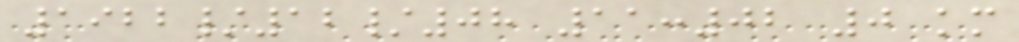1922/12/08 11:02 0 km
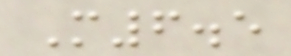M6.5
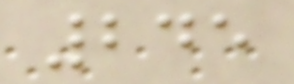245
